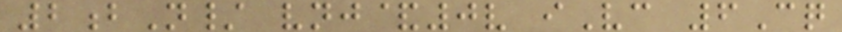2bN/ vnj&0v iVc 6Cq
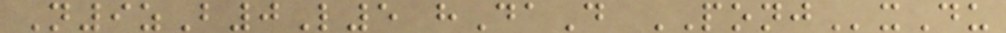N9zB0L5 hDaD PONJxDu
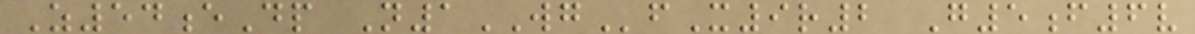Z54eDp N1WGfX9r2 G5f6v
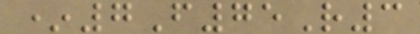*7F75R3
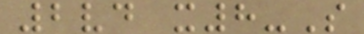2vd x8-S
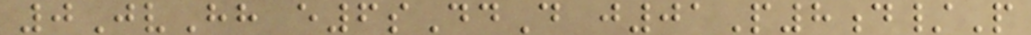0JvHh e6sDdD j01P8d/P
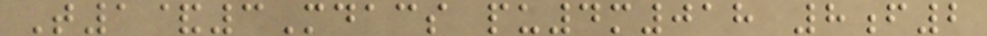T1&3Mdacs pu4m018 8f2
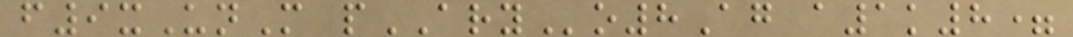f9xUnM pARYo8Ag a1k8=
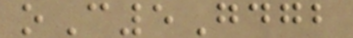oC5Gdgb
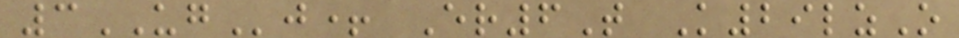3UGj+ Er6T K29lzO
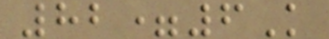82=6K
